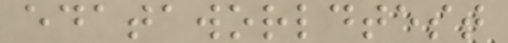edataworldtest
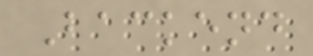Backend
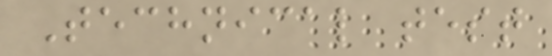Technical test
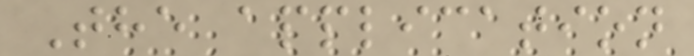The application
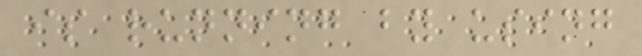is running by using
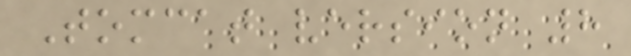Tomcat version 8
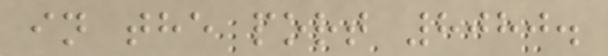in the port 8080.
